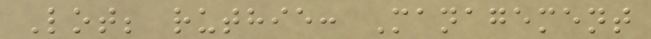Lot; ruthie: Management
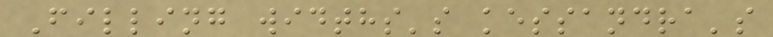Filling widths's kessandra's
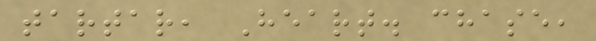tartar, Heart. chase,
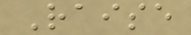Raise
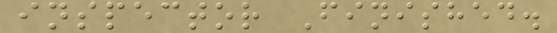inspector Finished.
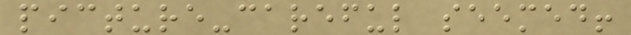picture-careful seemed!
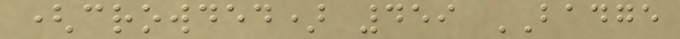(crowded) 459 BADGE
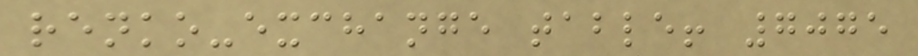renko-exchange table! 7075
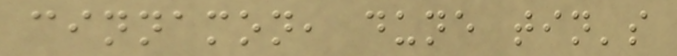cinnamon, dune tin's
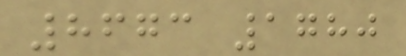8673 1780
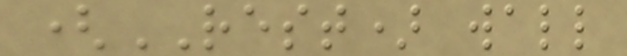(REST) wall
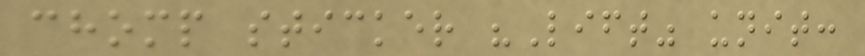chomp sticker "Lift" unit:
